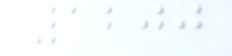1200
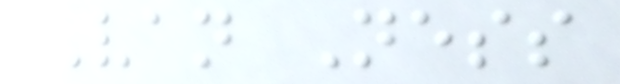Van Ness
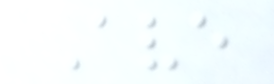Ave
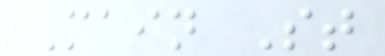Main St
